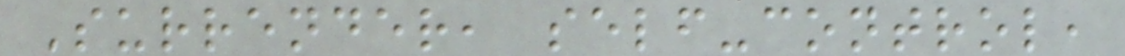Surrender, self-control,
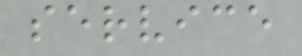service
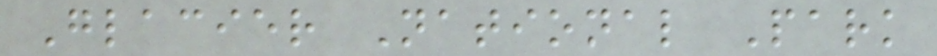Glacier National Park
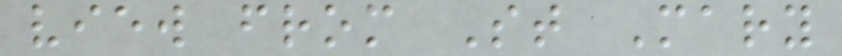view from St Mary
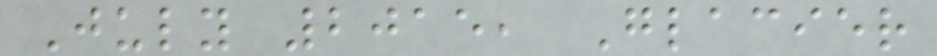July 2015, Glacier
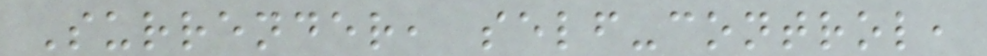Surrender, self-control,
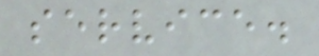service.
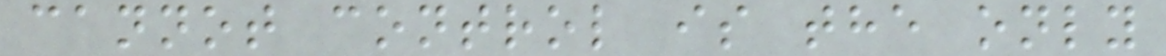cannot control is the only
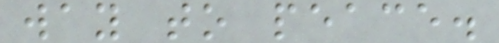way to peace.
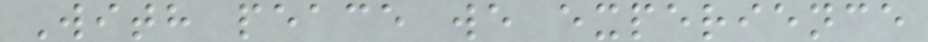With peace we experience
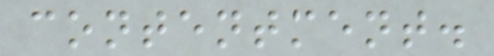contentment.
